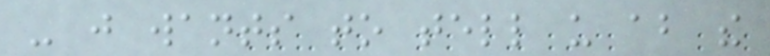- just wants to tell us about the
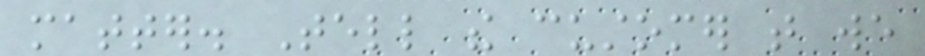matter. Tell the customer that we
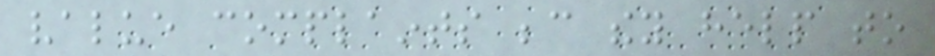value complaints because they help to
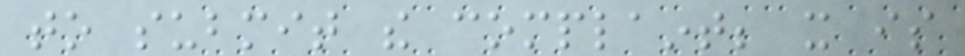to submit the complaint; it is
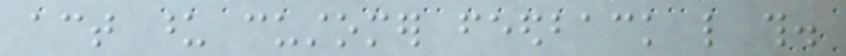act upon customer feedback like this.
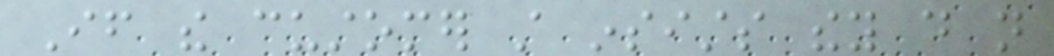If the customer still insists they do not
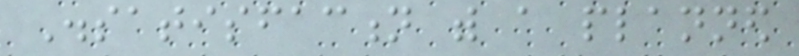Dissatisfaction with a planned
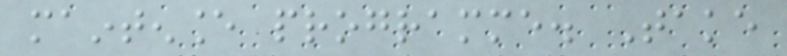maintenance programme. Take
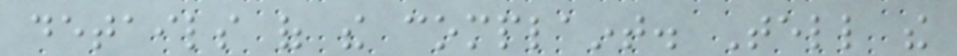details of the complaint. Tell the
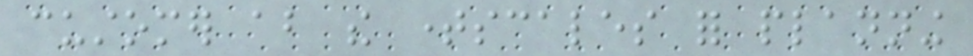customer about the timescales for planning
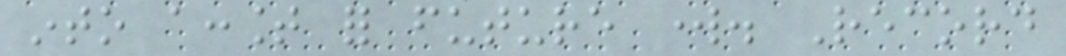into account for future work. Record
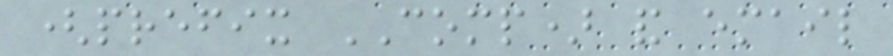(prefix COMP) and email
